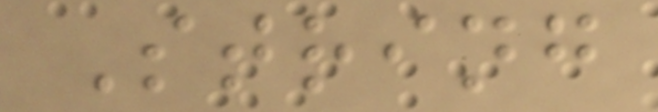String
